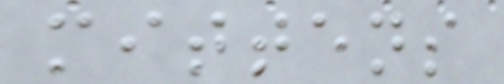mittens
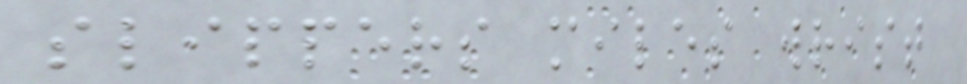slippers miles wrist
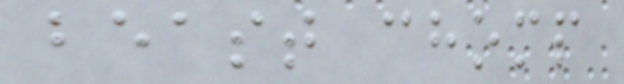beast chomp
